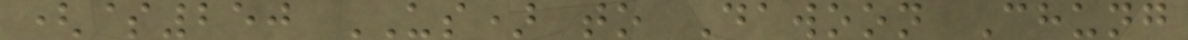($250 US) to Dawoon Chung
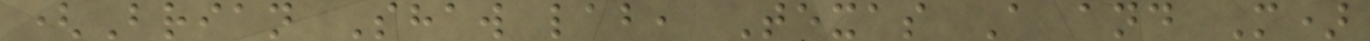(Brian Shaw lab, Texas A and M)
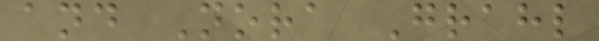and Nora Grahl
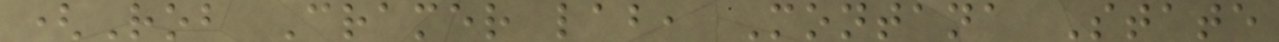(Rob Cramer lab, Montana State
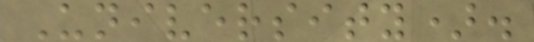University).
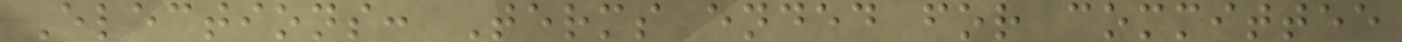Elections: Terms ended for committee
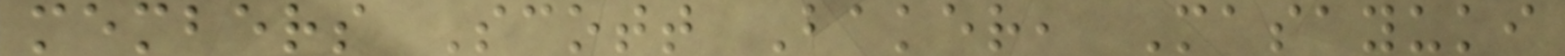members Scott Baker, Masayuki
